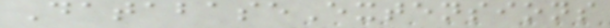DatabaseExtensions
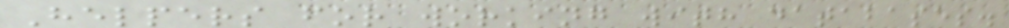Helpers for working with databases.
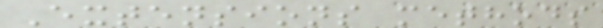Extensions methods
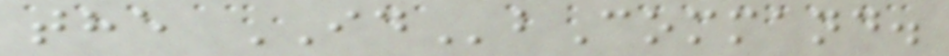the IDbCommand.
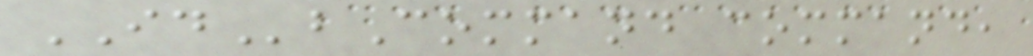IDbCommand command,
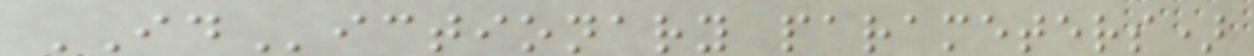IDictionary parameters)
